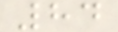84
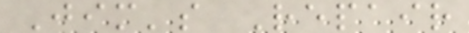Jim's Repair
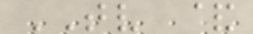TV &
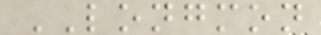LONGMON
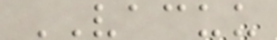VACUU
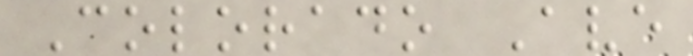Colorado Ave
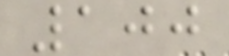100
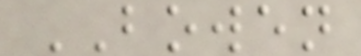BOWEN
